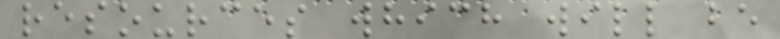resources which will be
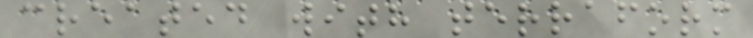created with terraform
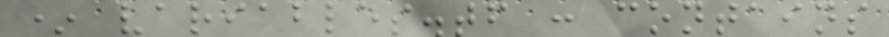* variables.tf : contains
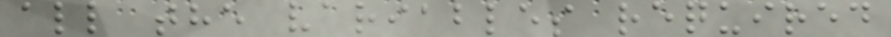all the variables required
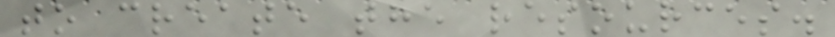to create the resources.
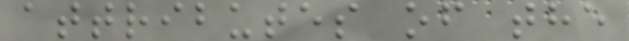attributes of the
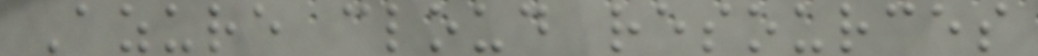Azure cloud resources
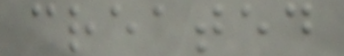created
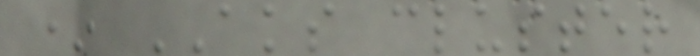* AKS cluster
